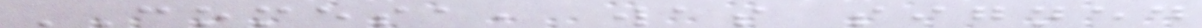COMESA, was signed
